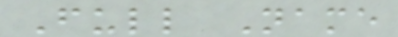Full Name
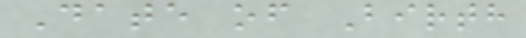Date of Birth
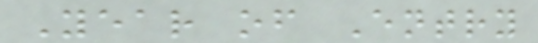Year of Entry
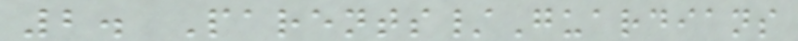2. Parents/Guardians
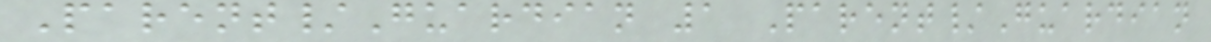Parent/Guardian 1 Parent/Guardian
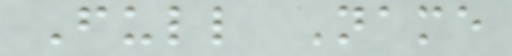Full Name
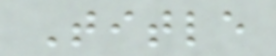Title
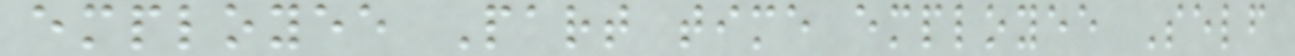employee Part time employee Self
